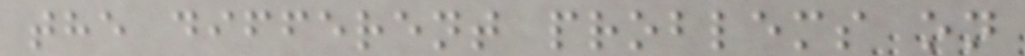the different problems on
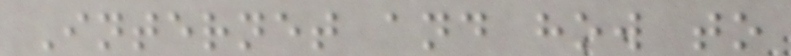Internet and how to
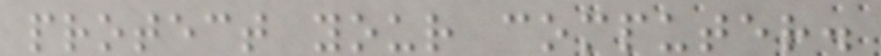protect your computer.
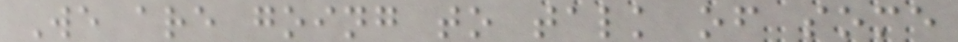We are going to talk of some
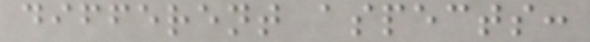different aspects:
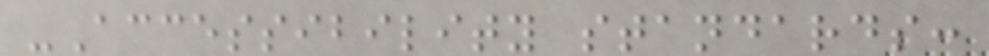-Accessibility standards:
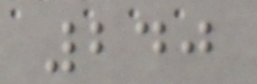240
